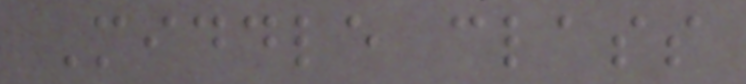Middle class
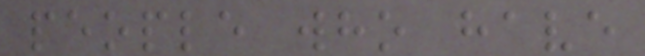people who have
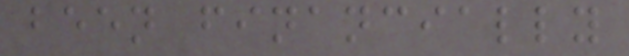been financially
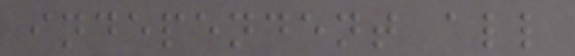independent all
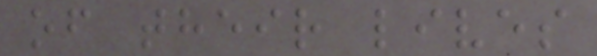of their lives
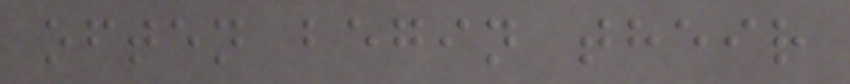often begin their
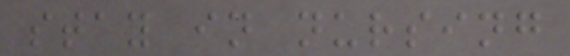stay in nursing
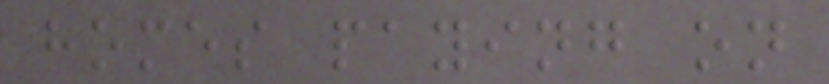homes paying on
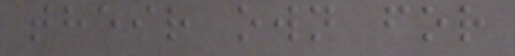their own for
